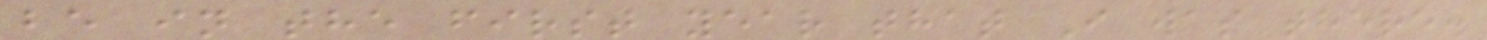be in the first year that I was there.
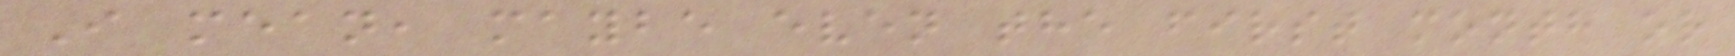I mean, maybe even the first month or
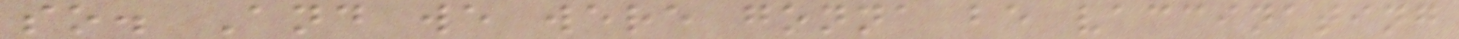so. And we were gonna be vaccinating
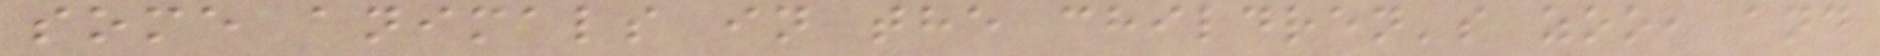some animals in the children's zoo, and
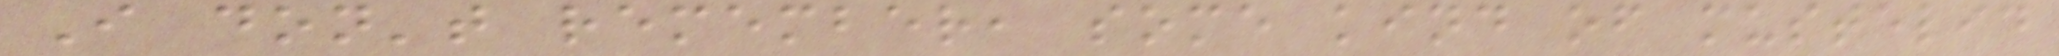I don't remember, some kind of mustelid
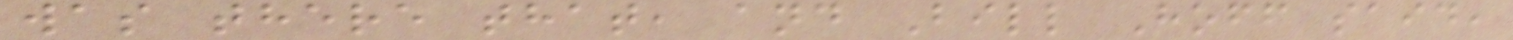was there that, and Bill Hoff said,
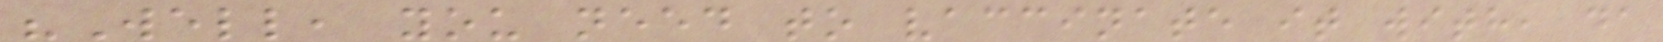"Well, you need to vaccinate it with, da
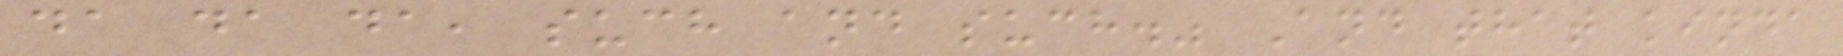da da da, such and such." And that kinda
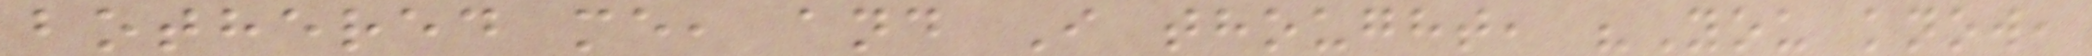bothered me, and I thought, "You know,
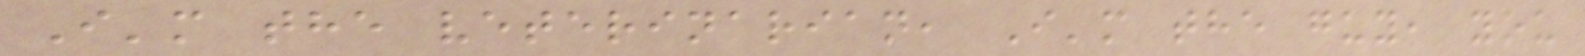I'm the veterinarian, I'm the guy, you
